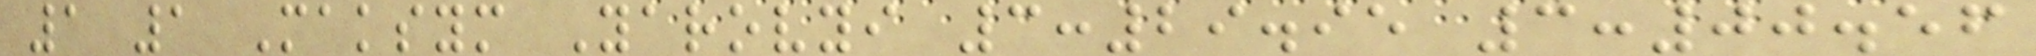1 1 Maksym Yarovyi 3:29.95 3:00.56
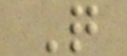Q
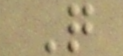Q
